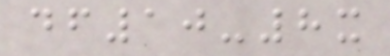df10-8x
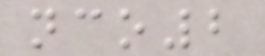nco2
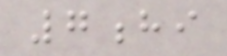7hi
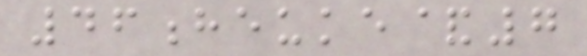46heuke&7
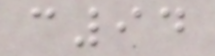c94
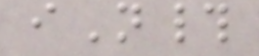iN#
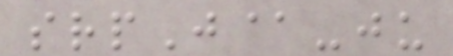srpJ@-ju
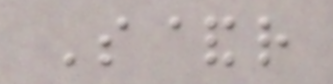S&r
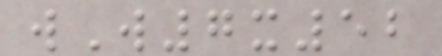wW7x52
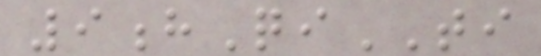9hQiTI
